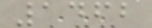1462
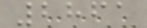2861
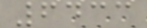6433
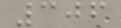306
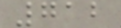712
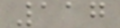117
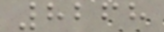8268
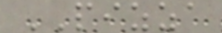PIZZA
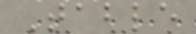Table
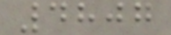4807
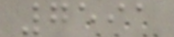7591
